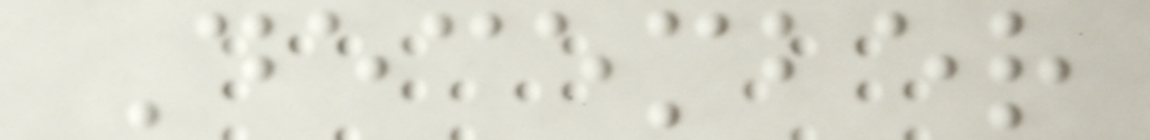December
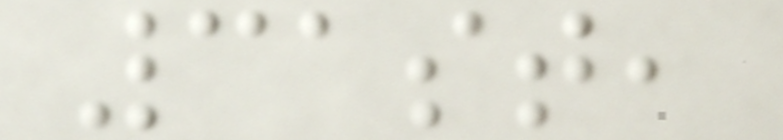31st,
